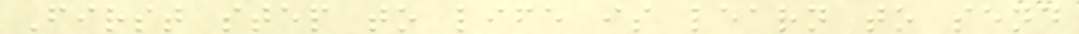First step to life is learn to send
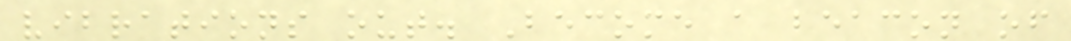vibrations out. Become a beacon of
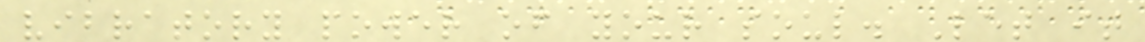vibratory power of your soul. Let it
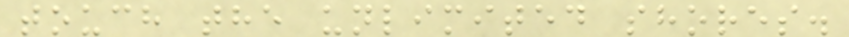touch the unlimited shores.
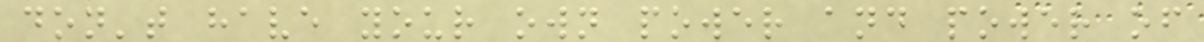don't have your own power and power of
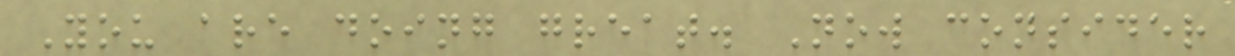You are doing great. Now consider
